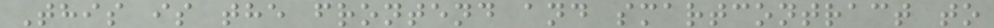This is the frontend and smartcontract to
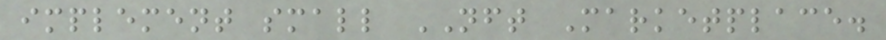implement small NFT Marketplace.
